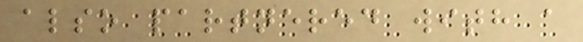also partnered with a
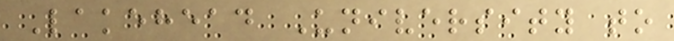Lakehead University to
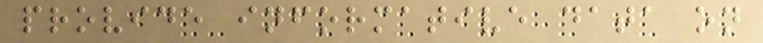provide informative data on
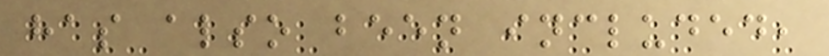has also been included,
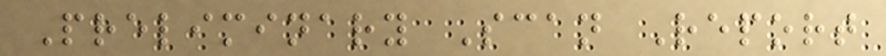Preliminary Scan Report
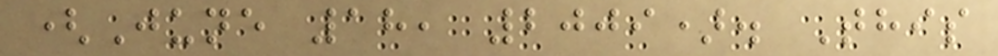(June 18, 2009). This
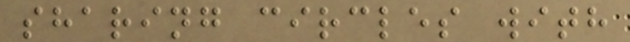sharing circles with
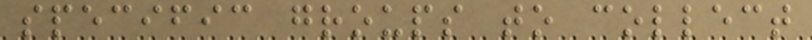specific groups to collect
